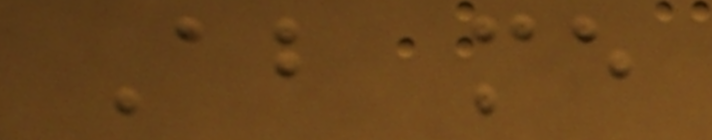About me
